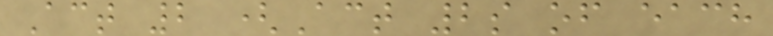Act 2 (Act 2s of each
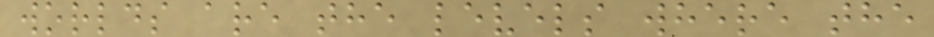worlds are the levels where the
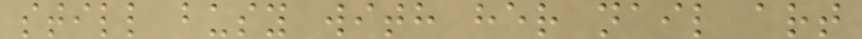still busy with her nail art
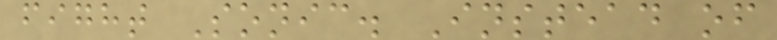fight Sonic. Instead of
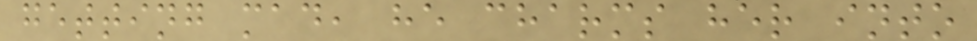getting mad, he charms her into
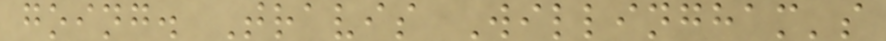going. Travis Willingham's
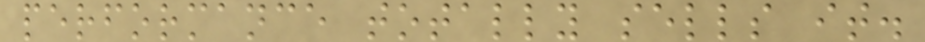performance totally sells it.
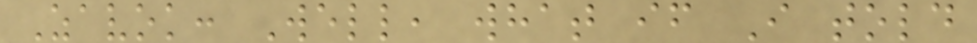Zavok: Well, what if I told
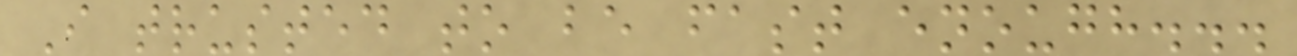I trusted to be fast enough...
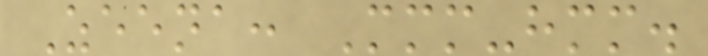Zeena: Mmm-hmm.
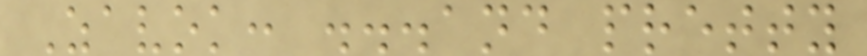Zavok: ...and pretty
